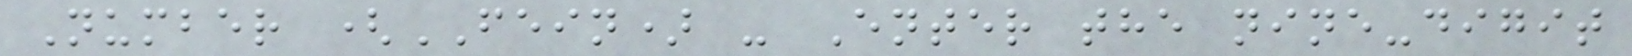Number (FEIN) - Enter the nine-digit
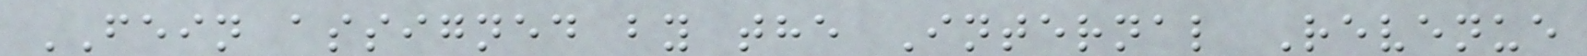FEIN assigned by the Internal Revenue
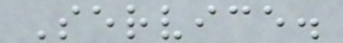Service.
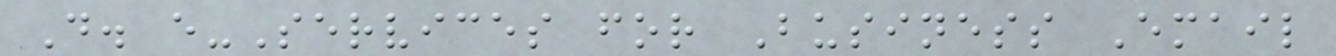D. e-Services for Business Email
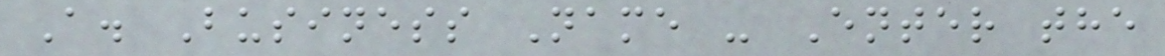A. Business Name - Enter the
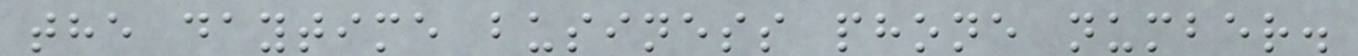the daytime business phone number.
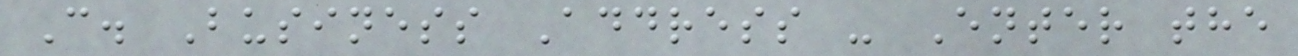C. Business Address - Enter the
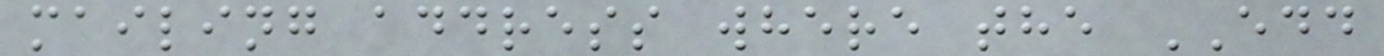mailing address where the EDD
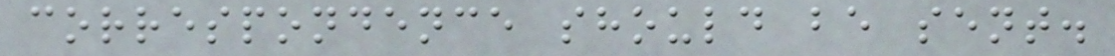correspondence should be sent.
